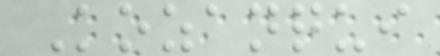Kozanqui
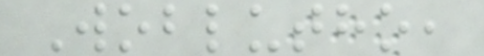Woblutho,
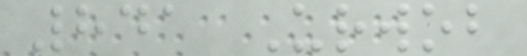841 Urwob
